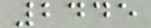2445
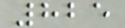825
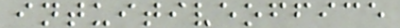intuitiveoffice
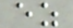ez
